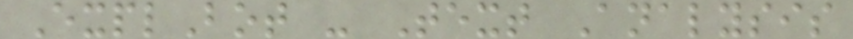ExplBot - Text Analysis
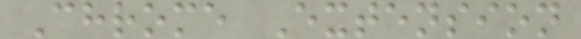Chrome Extension
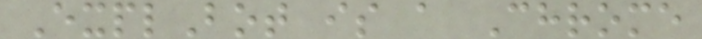ExplBot is a Chrome
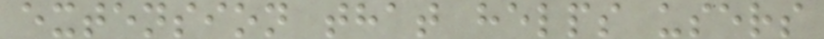extension that helps users
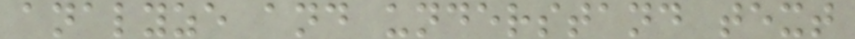analyze and understand text
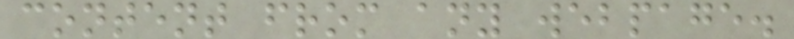content from any webpage.
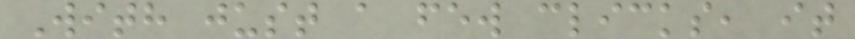With just a few clicks, it
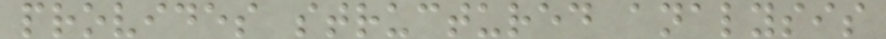provides structured analysis
